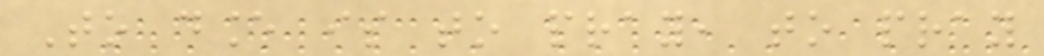To dance is to pray, to pray
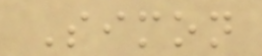Simon
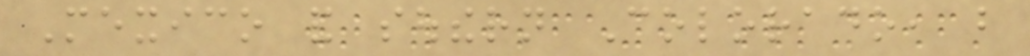Mexico and southern Colorado, but
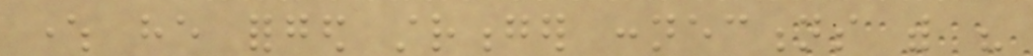where he forged stronger connections with his
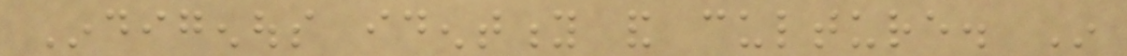Indigenous identity and culture. In
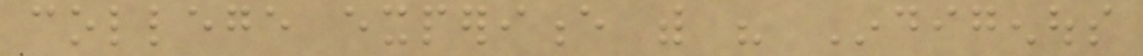college experience with his Indigenous
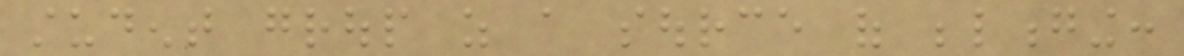student group as a source of belonging:
